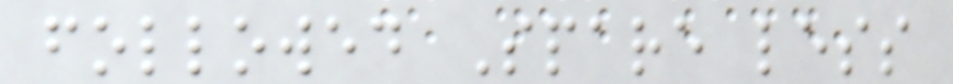followed Spare less
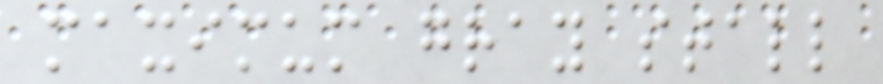maximum gray stall
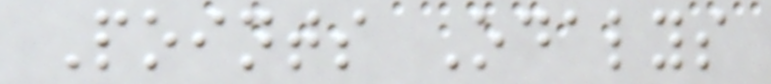Points Odalys
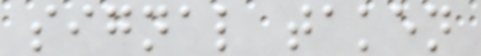signal taken
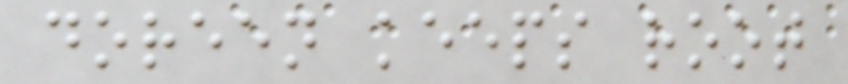doreen keeps root
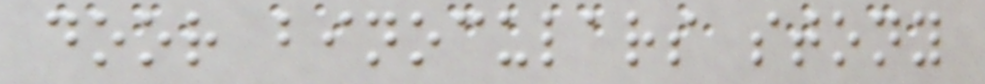door binoculars stony
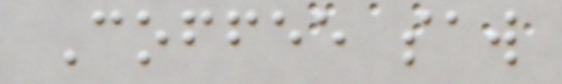Coffee saw
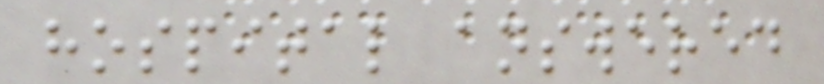hospital answered
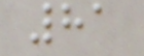81
